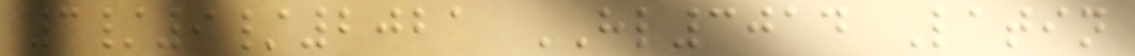3/9/2021 HL3014 Latin
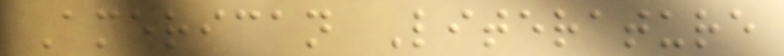American Literature
